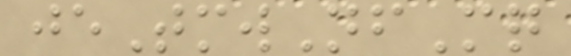jeTmwNfMq
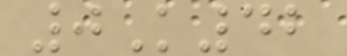0K42
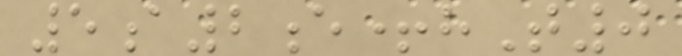5a2e+hT0
